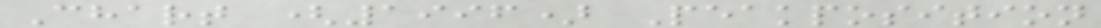Chart (1996) Peakposition
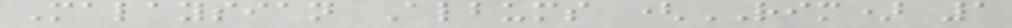Malaysian Albums (RIM) 1
